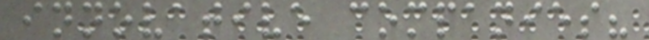innovative companies?
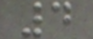4
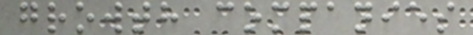growth companies
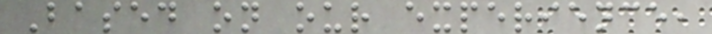Based on our experience,
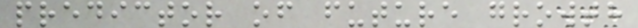predictor of future growth
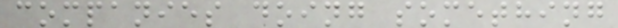companies doing something
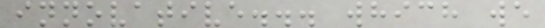innovative... which we
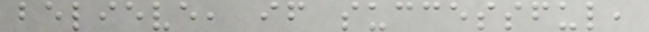believe, if successful,
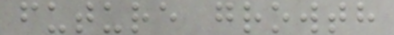future growth
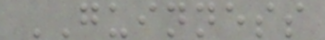GUINNESS
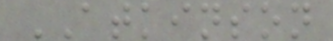ATKINSON
